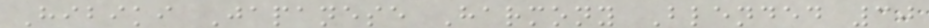Hibiki Japanese Harmony Blended 30
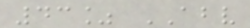43% ABV
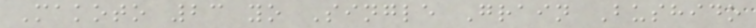Makoto 23 yo Single Grain Bushido
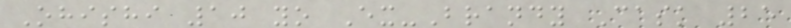Ohishi 10 yo Ex-Brandy Cask 25
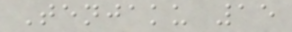Tenjaku 15
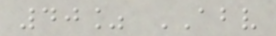40% ABV
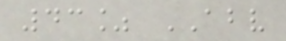43% ABV
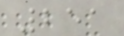251
